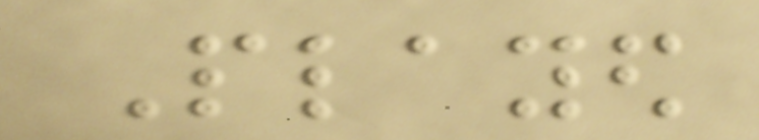Played
